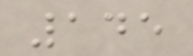145
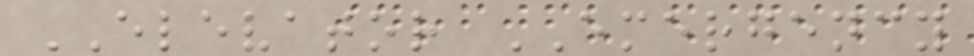ELEVATOR EMERGENCY
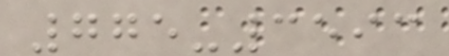775-3593
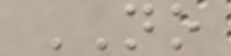NO
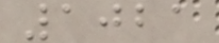1021
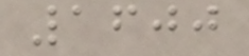1600
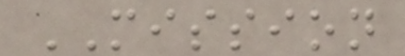MISSION
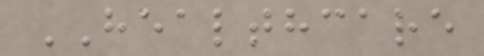HEALTHCARE
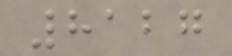8127
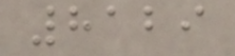8129
